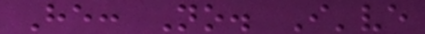He: No. I've
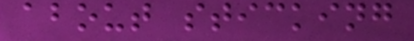about sticking
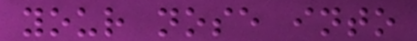your nose into
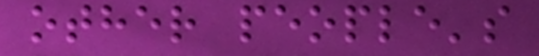other people's
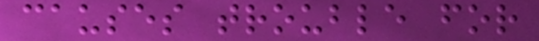causes trouble for
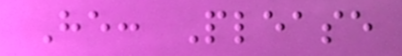He: Please
